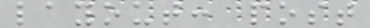layout: post
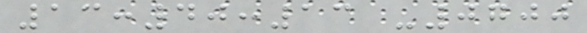13:40:13 -0700
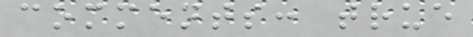comments: true
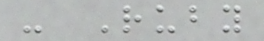- Ruby
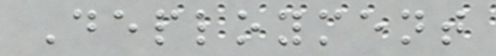Deployment
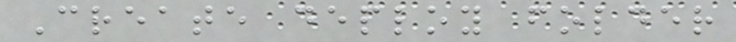Create deploy folder
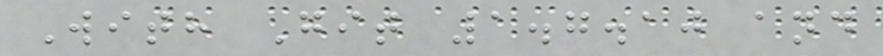With Git 1.7.10 and
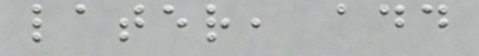later, add
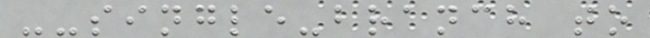--single-branch to
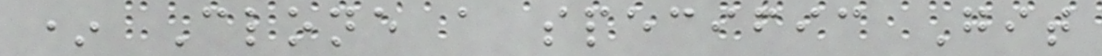* Clone a specific Git
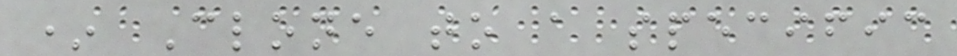* Clone to a specific
